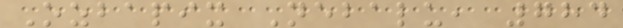Ozbapix Nebalu, 784
